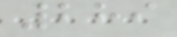289
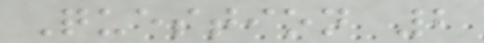Question 2
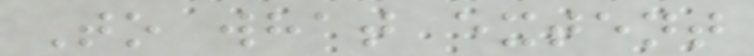To what extent
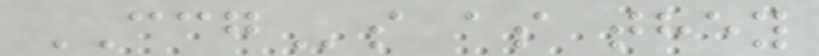CCGs as they
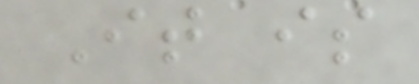It is
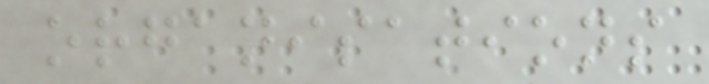organisations
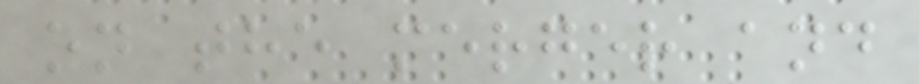on the merger and
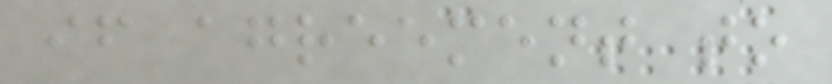if agreement to
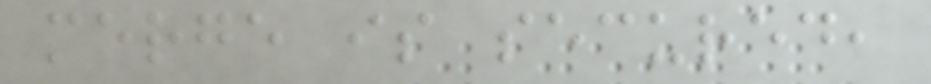merge is secured,
